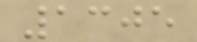1305
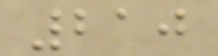210
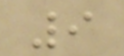9
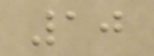10
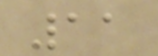11
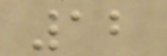12
